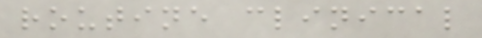routine clinical
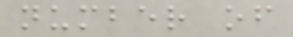number of
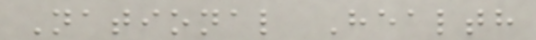National Health
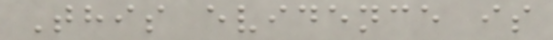This evidence is
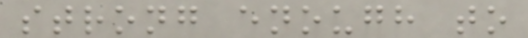strong enough to
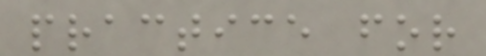practice for
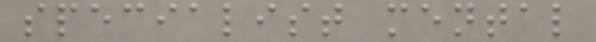specialist mental
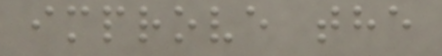improve the
